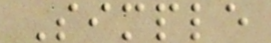Simple
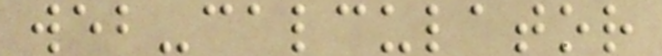web-calculator
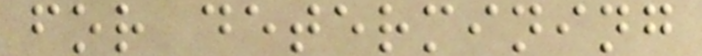for determining
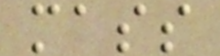mass
